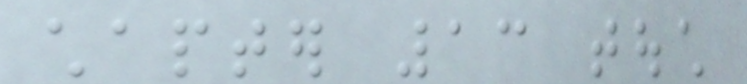chapter 13 touch
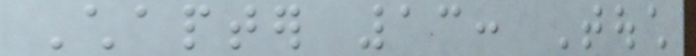Chapter 13: Touch
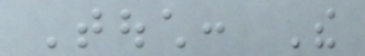Touch: The
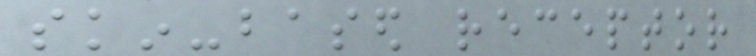skin-based receptor
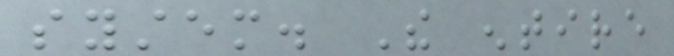system. The entire
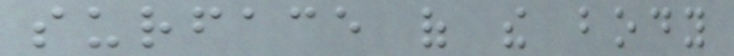surface of the body
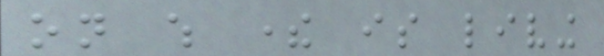on which there is living
